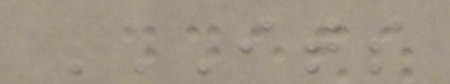ITS
